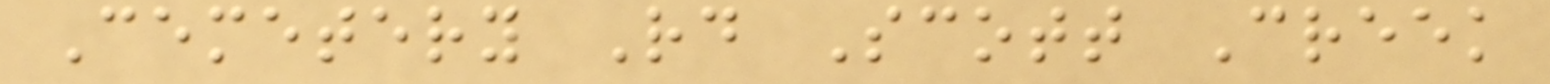Cemetery Rd Scott Creek
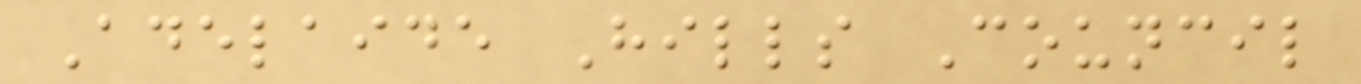Adelaide Hills Council
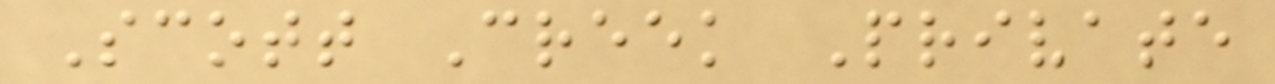Scott Creek Private
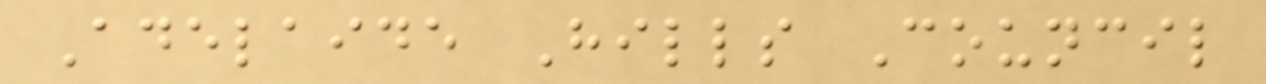Adelaide Hills Council
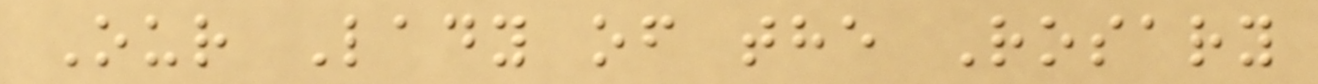Our Lady of the Rosary
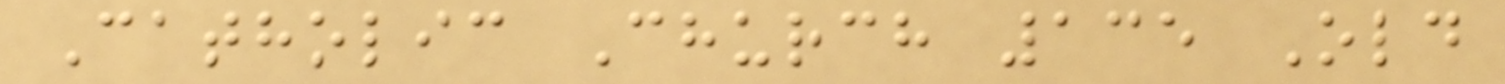Catholic Church 135 Old
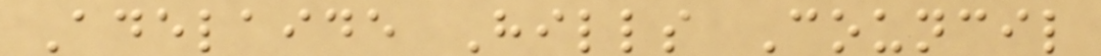Adelaide Hills Council
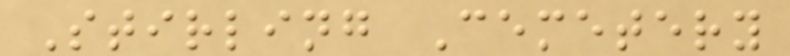Stirling Cemetery
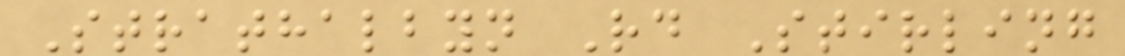Strathalbyn Rd Stirling
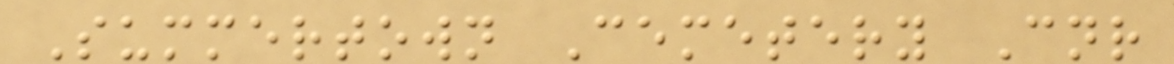Summertown Cemetery Cnr
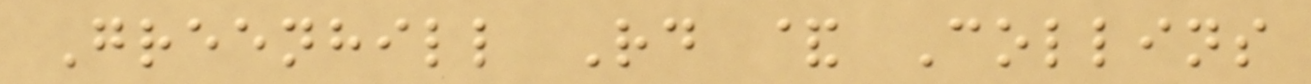Greenhill Rd & Collins
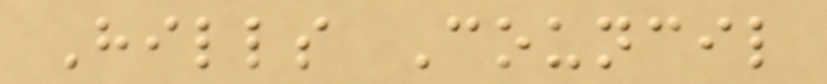Hills Council
